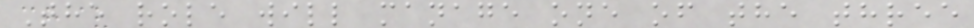The role will manage one of the three
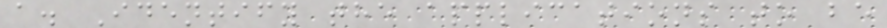a. Identify the applications to be
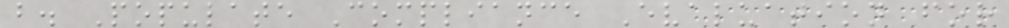b. Populate Compliance Evaluation for
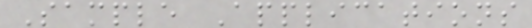Sample Applications
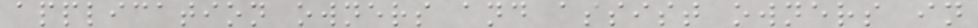application owners and assist owners in
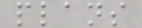plans
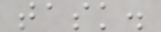task.
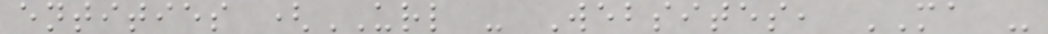entities (URL - Websites, MA -
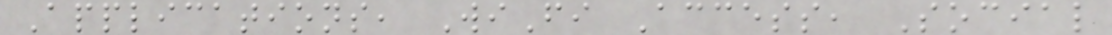Applications, WiFi Access, Social
